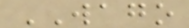WAGO
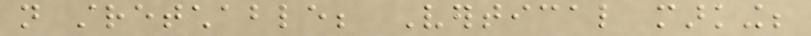not stretchable; Vertical marking;
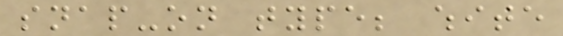snap-on type; white
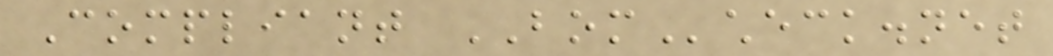Compliant BOMcheck.net
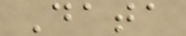Data
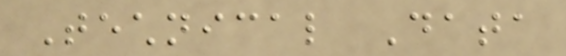Technical Data
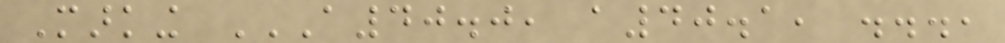Marking A40.0, A40.1, ...,
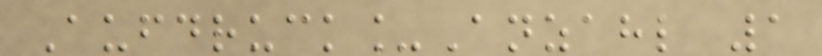Aufdruck_Anzahl 1
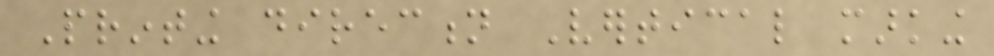Printing direction Vertical marking
